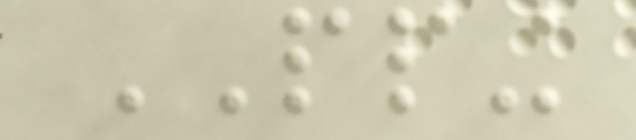PPING
